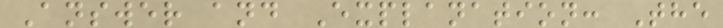Answer and Explanation: The
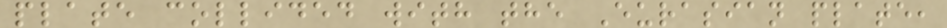plate collided with the Eurasian plate,
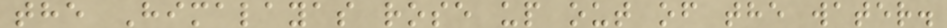the Himalayas rose up out of the water.
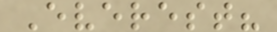Everest?
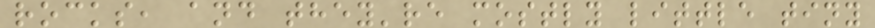rocks, and they're mostly little tiny
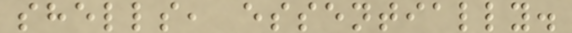shells, essentially.
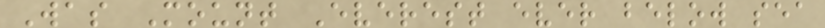Was Mount Everest ever below sea
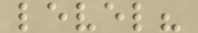level?
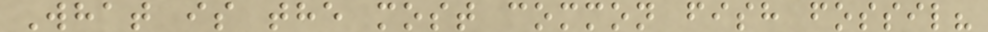What is the most common fish fossil?
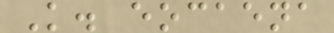K. eocaena
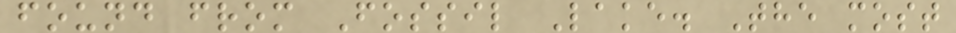found from Fossil Lake. The most
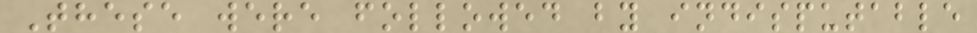These were followed by indisputable
